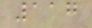117
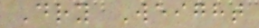Dry Weight
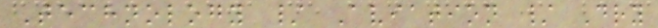Technology / Aviation / Dry
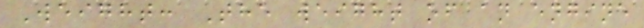Weight: The weight of an engine
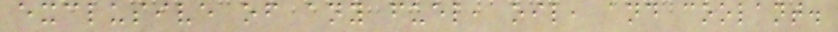exclusive of any fuel, oil, and coolant.
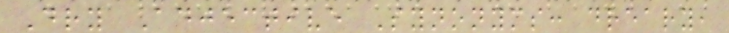Dry Adjective Synonyms: dreary,
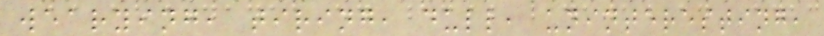wearying, tiring, dull, uninteresting,
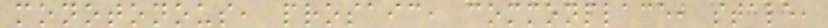monotonous, prosaic, commonplace, stale,
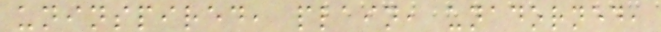uninspired, plain, unadorned,
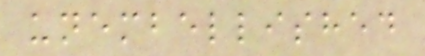unembellished
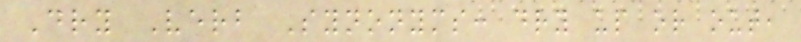Dry Verb Synonyms: dry up or out,
